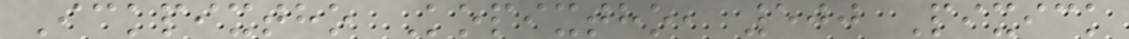Ickpixtho Kopixtho, 500 Pixick
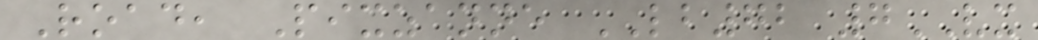Road, Pixzanne LB72 7VX
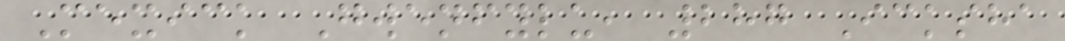Mexick Gwenfylu, 287 Icksha
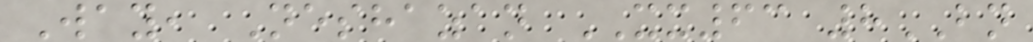Way, Neshazan XX63 8BN
